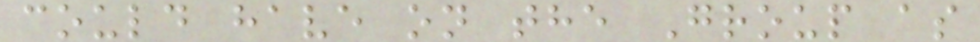could have on the Group as
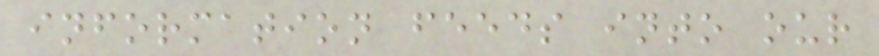information feeds into our
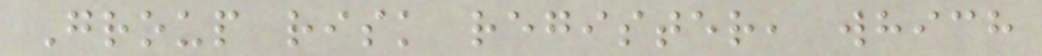Group risk register, which
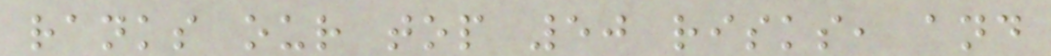ranks our top 50 risks, and
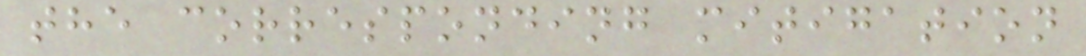the corresponding mitigation
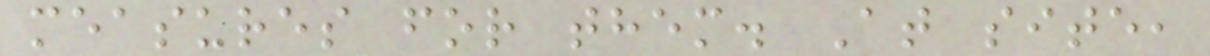measures for them. At site,
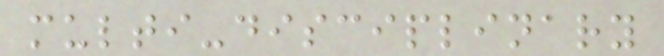multi-disciplinary
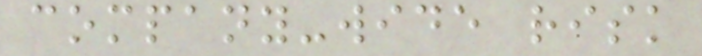company-wide risk
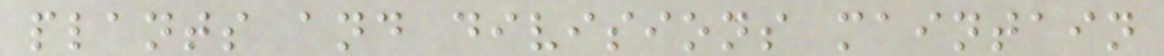plants and divisions maintain
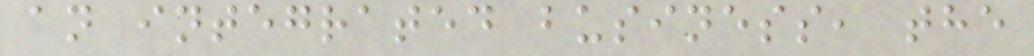an integrated business, the
